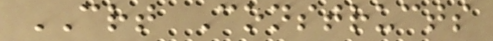CRT Constructs
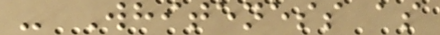- Whiteness as
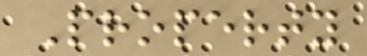Property
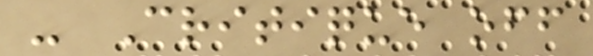- Critique off
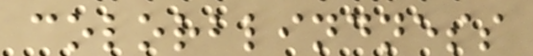colorblindness
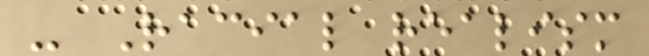- Racial realism
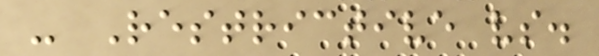- Restrictive vs.
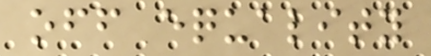off equality
